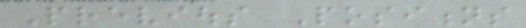Previous Positions
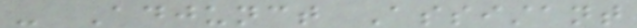- Adjunct Assistant
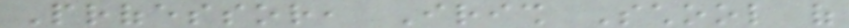Professor, Irish School of
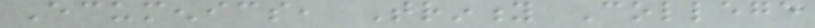Ecumenics, Trinity College
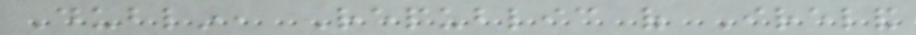Dublin, Republic of Ireland
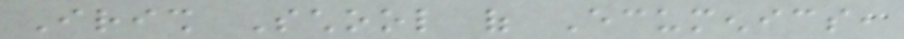Irish School of Ecumenics,
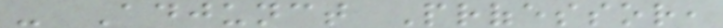- Adjunct Professor,
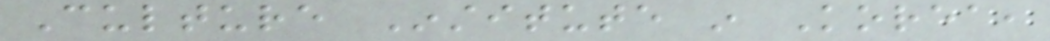Culture Institute in Korea,
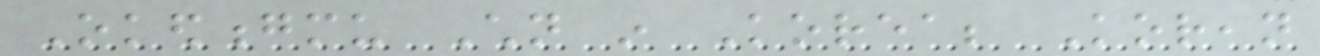Okedongmu Children in Korea; Korean
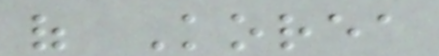of Korea
